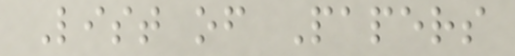List of Papers
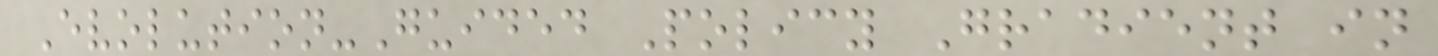Evolution-Guided Policy Gradient in
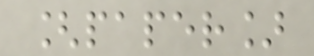[paper]
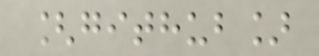[github]
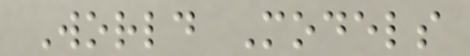World Models
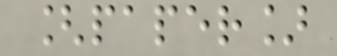[paper]
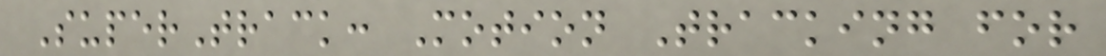SuperTrack: Motion Tracking for
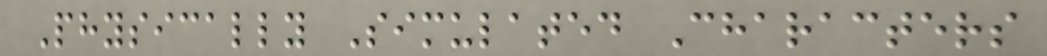Physically Simulated Characters
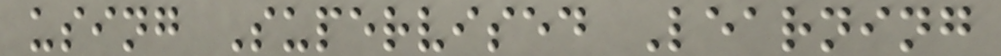using Supervised Learning
